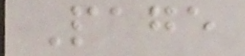Page
